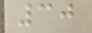30
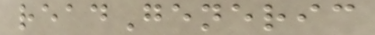readGeneric
